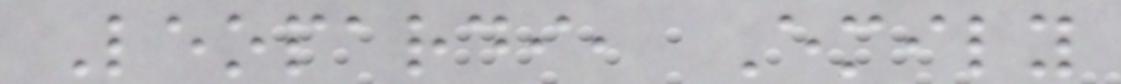Leopardi, Emily
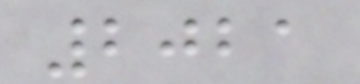2021
